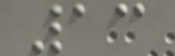13
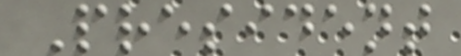President
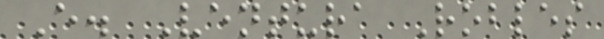E. Ventura Robles
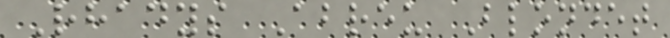Rhadys Abreu Blondet
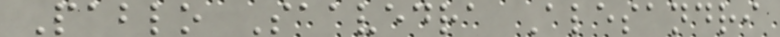Pablo Saavedra Alesandri
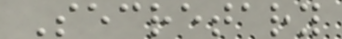Secretary
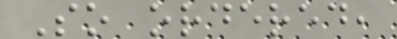So ordered,
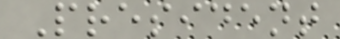President
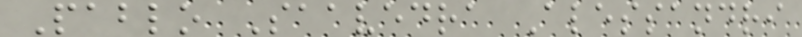Pablo Saavedra Alessandri
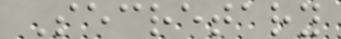Secretary
